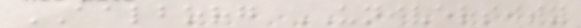AALBORG UNIVERSITY
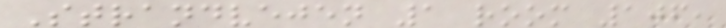Strandvejen 1 room 106,
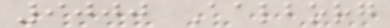9000 Aalborg
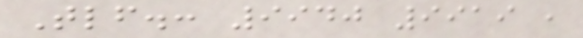Tlf.: 9940 9919 ,
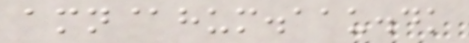amn@hum.aau.dk
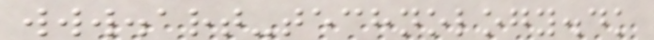www.art-technology.dk
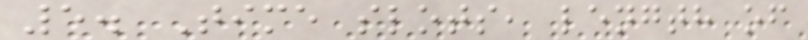5. Time slots, length of
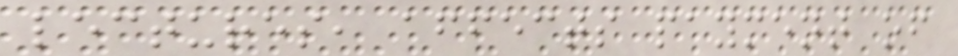lectures, affects payment of
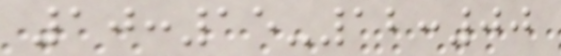10:15-12:00
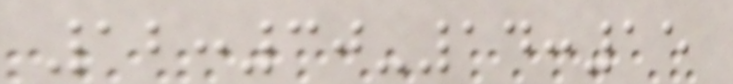12:30-14:15
